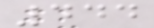444
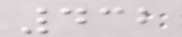432
